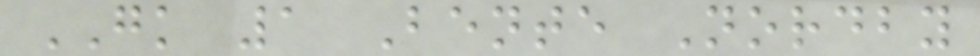GK 1 Bente Nordby
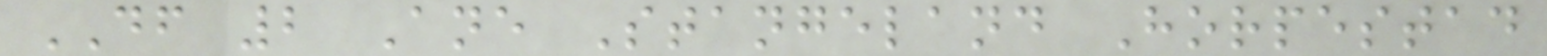DF 2 Ane Stangeland Horpestad
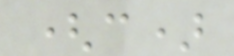(c)
